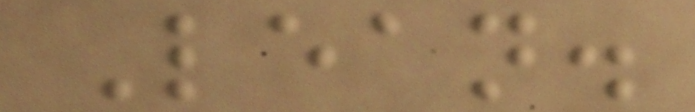Lean.
